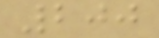200
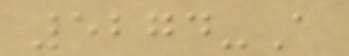5274-A
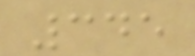345
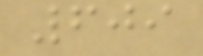609
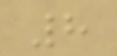8
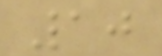10
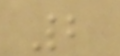2
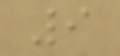9
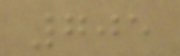705
